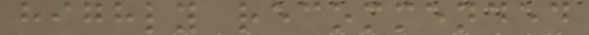highly recommended
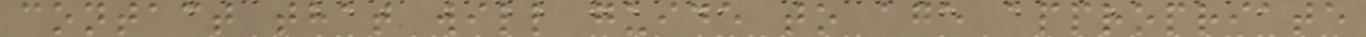contact that will guide to age appropriate
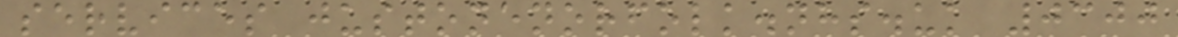services justonenorfolk.nhs.uk 0300
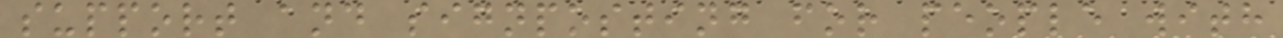support and signposting for people with
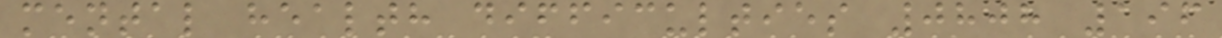mental health difficulties 0808 196
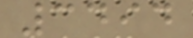3494
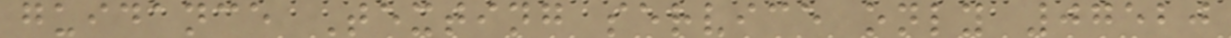guidance Texting service only 07520
